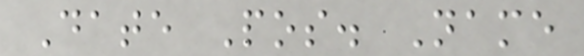Date Pos. Name
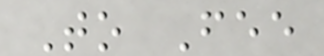To Fee
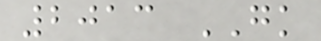2013 GK
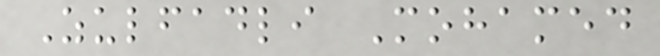Zulfadli Mohamed
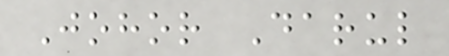Johor Darul
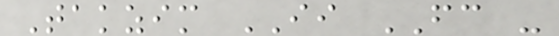Takzim II FC -
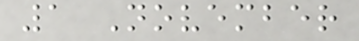1 November
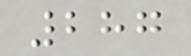287
